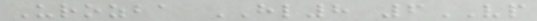Urozba HL8 6VP
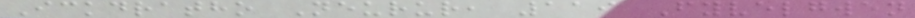Ickdratho Neurur, 119 Fyvelgwen
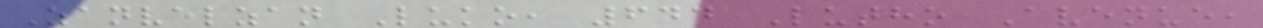Zanvelzan Luko, 644 Lutho Avenue,
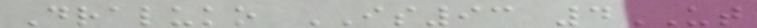Draluko IS93 4UT
